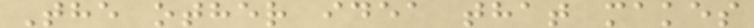The other idea that makes
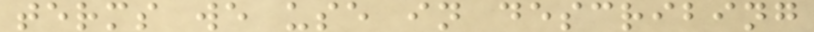terms we use in describing
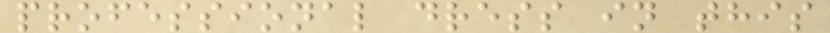professional dress in this
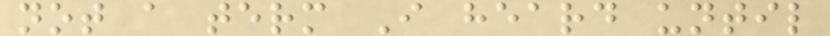not a term I heard until
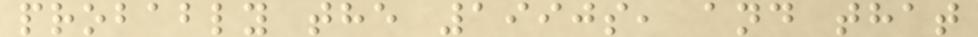probably the 1990s, and that
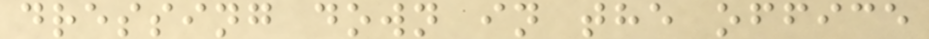dressing down in the office
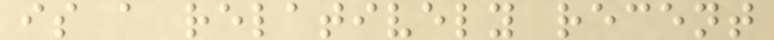is a relatively recent
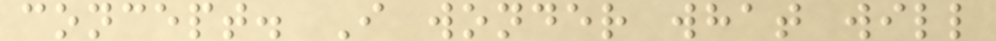concept. I wonder what will
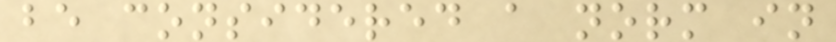be considered a norm in
